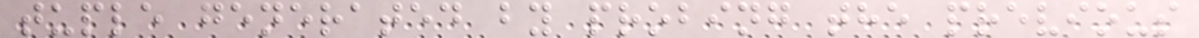tuple generated by probing the previous
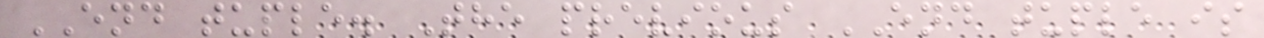END tuple. The previous END tuple is
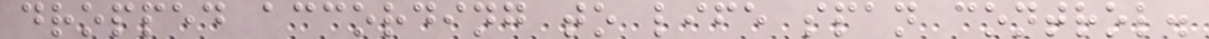dropped according to life span control.
